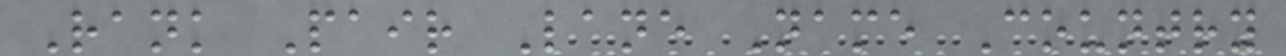Rank Pair Lane Name Country
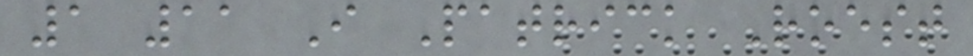1 11 I Patrick Roest
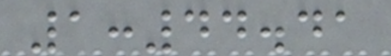1:44.41
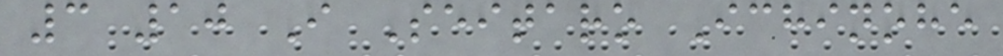3 10 I Seitaro Ichinohe
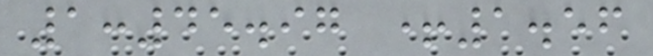1:45.97 +1.56
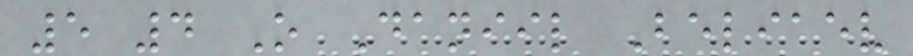5 4 O Daniil Beliaev
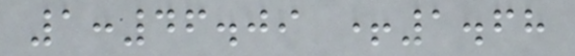1:46.09 +1.68
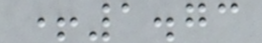+1.73
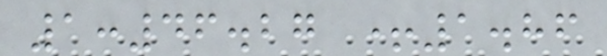1:46.27 +1.86
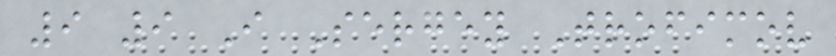9 9 I Sergey Trofimov
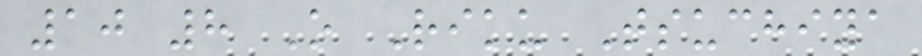10 8 O Riku Tsuchiya
